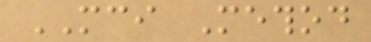MCI Method
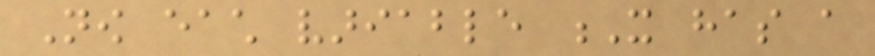Now each variable X has a
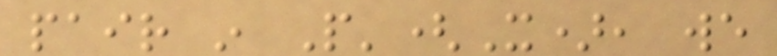pair in P'(X), we
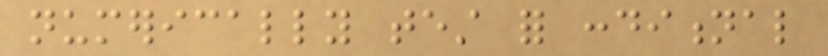numerically test for conditional
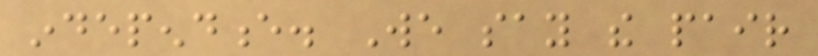independence. We say the pair
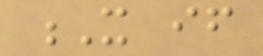X if
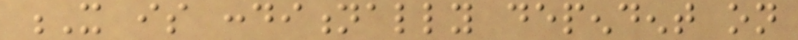X is conditionally dependent on
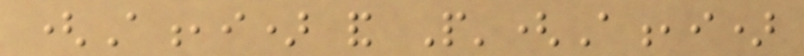(A,i) and P'(A,i)
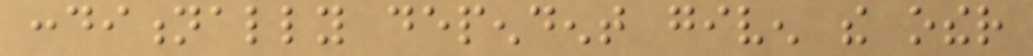conditionally dependent given the other
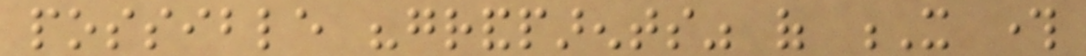possible "grandparents" of X through
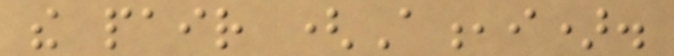the pair (A,i).
